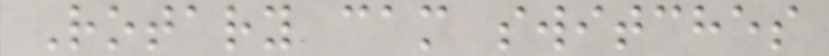Rotary cam switches
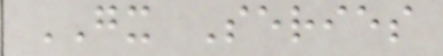GX Series
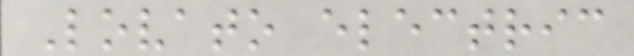Lovato electric
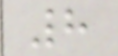8
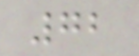72
